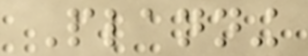Planning
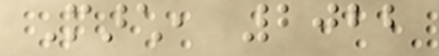March, 2022
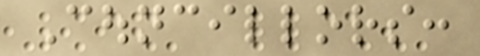Councillors:
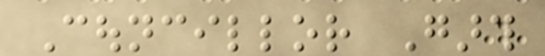Councillor Garth
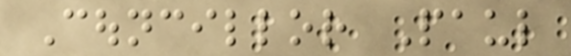Councillor Paul
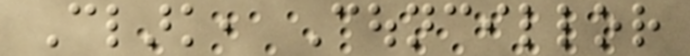Clark, Councillor
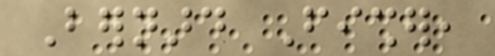Bernard Fisher,
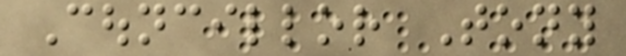Councillor Tony
